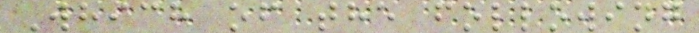Which of the following
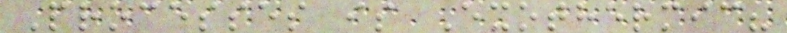Processes is Exothermic?
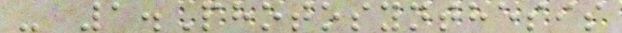- 1.Photosynthesis
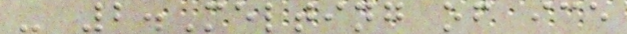- 2.Melting of ice
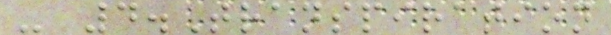- 4.Transpiration
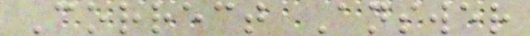Correct Answer
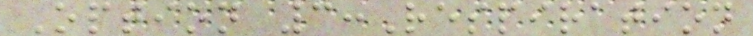Option 3:Respiration
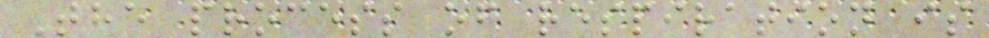The process of respiration is
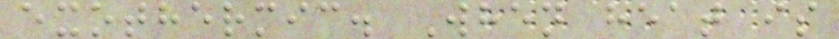exothermic. When heat is
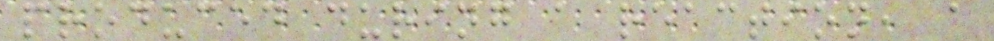produced during a reaction, a
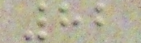82
